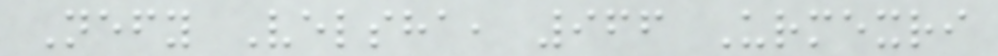Nefy Velsha, 966 Urmexri
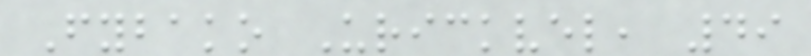Fybako Urickvel, 49
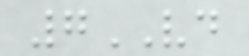7VD
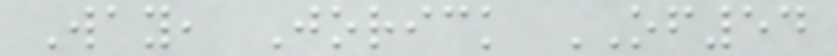Way, Jorick OF54
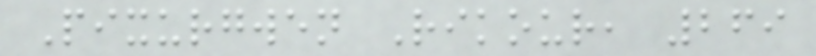Pixurgwen Rikour, 269
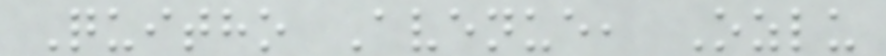Quitho Avenue, Ozlu
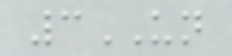3UN
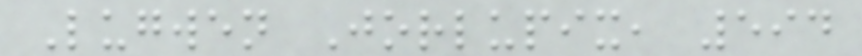Lugwen Jorlupix, 594
